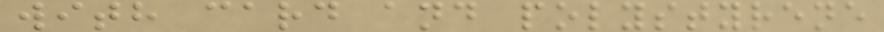with card and polystyrene
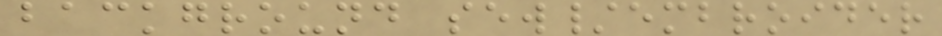background sew/embroider
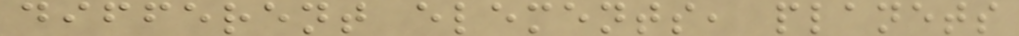different elements, planets
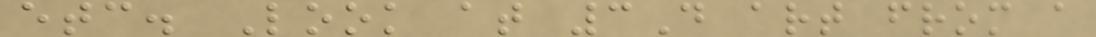etc. Look at 3D art from a
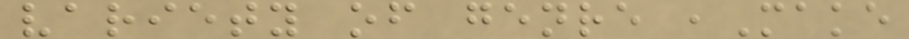variety of genre ,Make
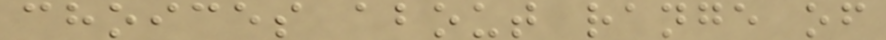choices about range of
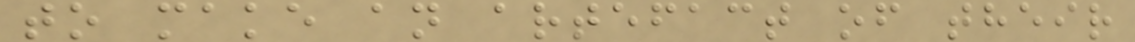to make an artefact of their
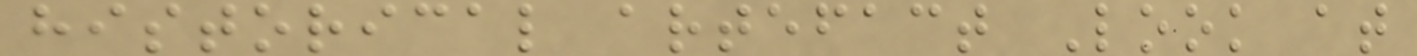historical artefact Look at
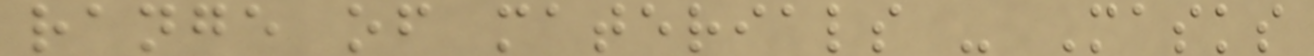range of materials - Masks
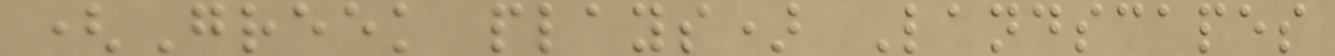(Greek plays) Landscapes
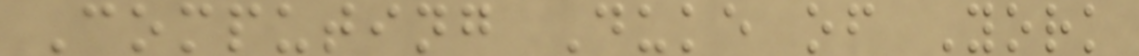Computing Duke of York
